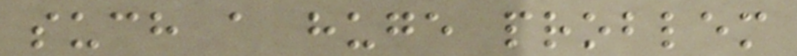such a huge problem
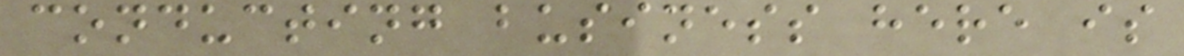conducting business here is
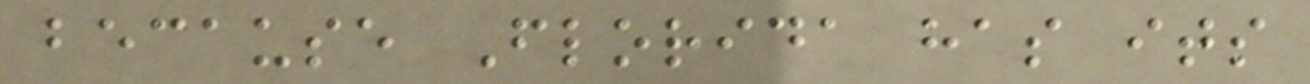because Florida has its
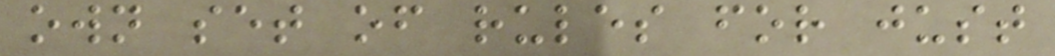own set of rules for just
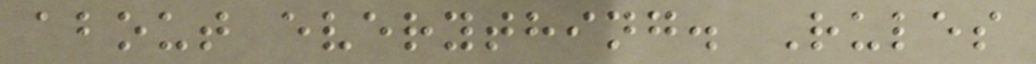about everything. Rules
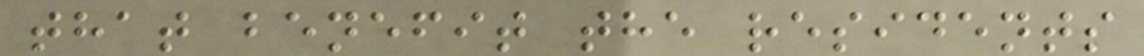that benefit the residents
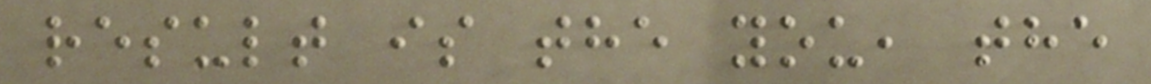result is the you, the
